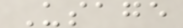Usage
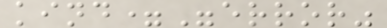kind="error"
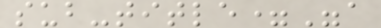sub-title="a
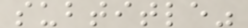subtitle"
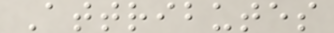Attributes
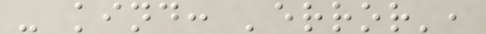- kind: 'error',
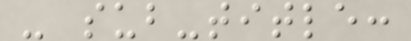- sub-title:
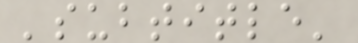'subtitle'
